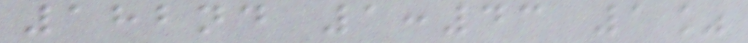182nd 1:43 1%
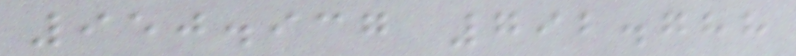950.937 792.788
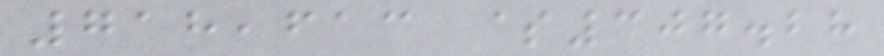718,613 $307.28
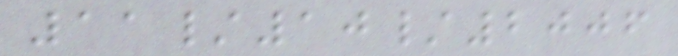11/10/2006
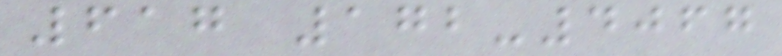617 172-4067
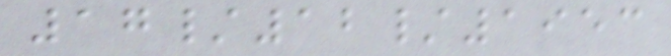17/12/1953
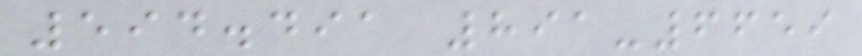594.491 891-6659
